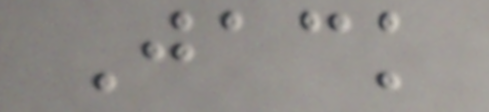Jack
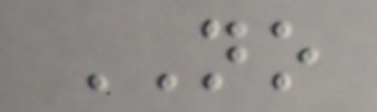NO
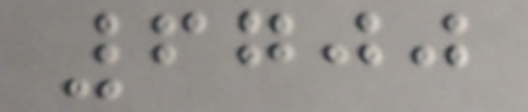6700
